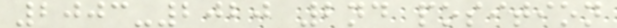2003-2020 2nd position
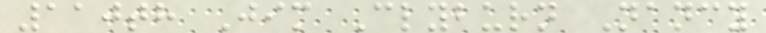110th Jim Clyburn Nancy
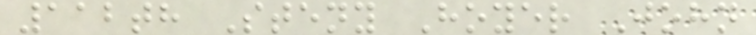112th Steny Hoyer John
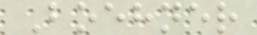Boehner
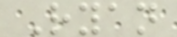Ryan
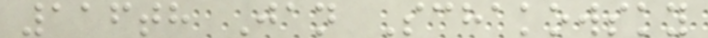116th Jan Schakowsky
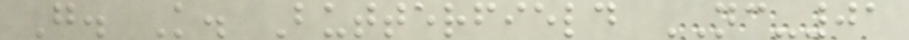G. K. Butterfield NC-01
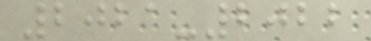2021-2022
